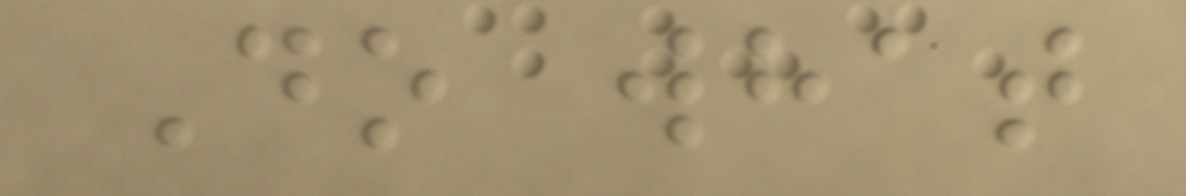Do what
